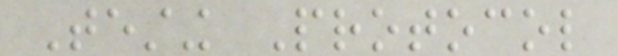Testing Protocol
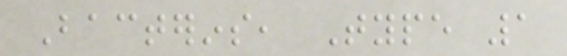Bacterins, Type 1
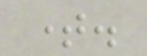time.
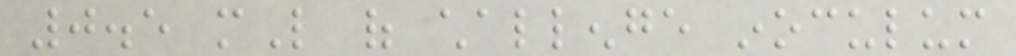0.5 mL of challenge inoculum
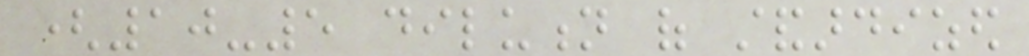(10-5 dilution of standardized
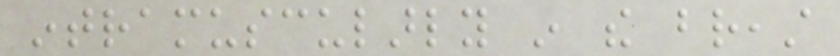intramuscularly in the breast
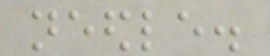needle.
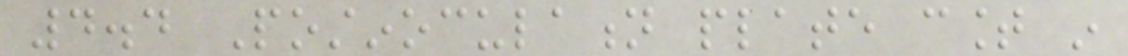4.4 Postinoculation plate count in
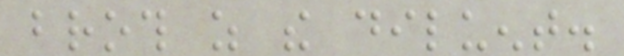broth as the diluent.
